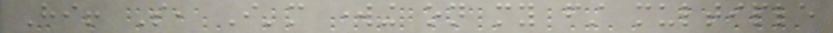Hi! So, I'm working on my first multiple
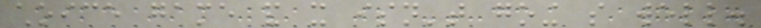choice game and it isn't going so well.
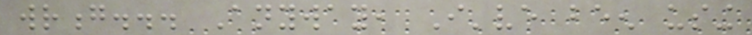wrong... Anyway, I've been using
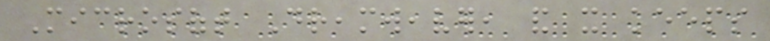Microsoft Dreamweaver, and it keeps
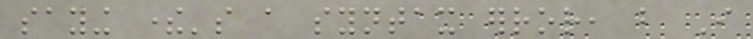saying there's a syntax error, but I
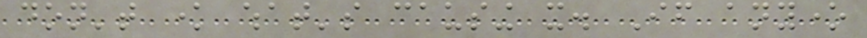don't know what's causing it. If anyone
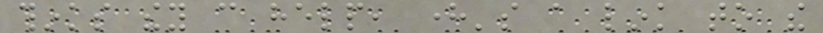thinks they can help, here's a link to the
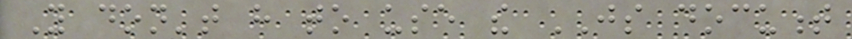You don't have to use the JS document
